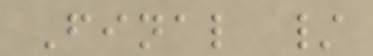Final /
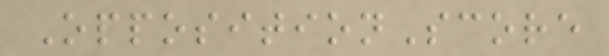OppositionScore
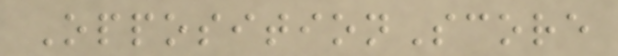OppositionScore
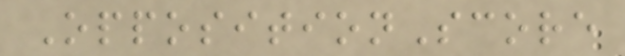OppositionScore
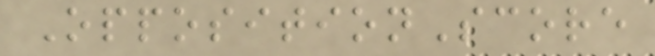OppositionScore
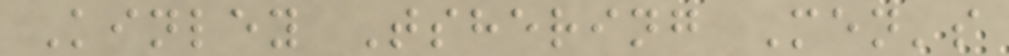Kinley Tshering Men's
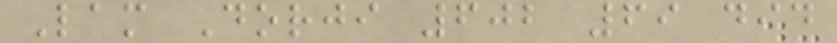Lam Dorji 602 69 did
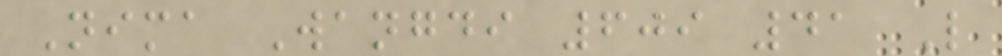Nima Wangdi 609 41 L
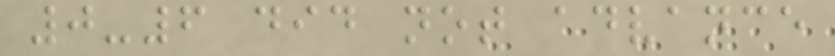0-6 did not advance
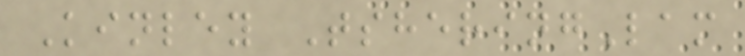Kinley TsheringLam
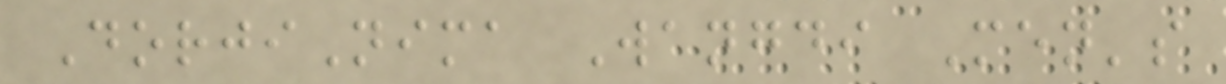DorjiNima Wangdi Men's
